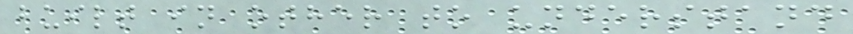built in other to understand
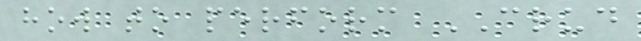how to perform CRUD
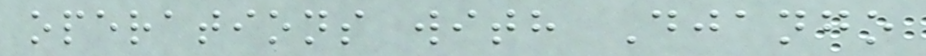operations with Django
